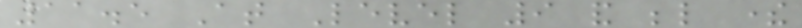11.5 At Level 9 and below there
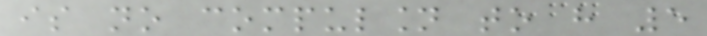is no compulsion to have 5
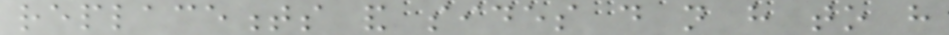replacements and sides do not have to have
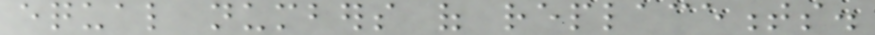equal numbers of replacements.
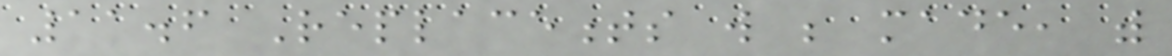11.6 Replacements will be made, with
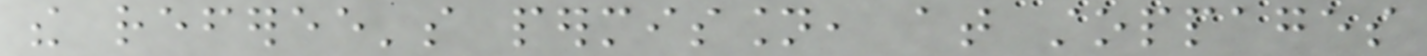the referee's permission, at stoppages
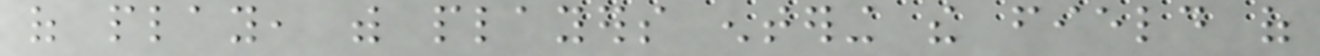of play, with players entering the field of
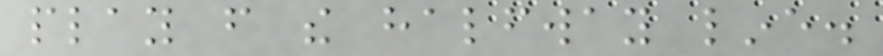play from the halfway line.
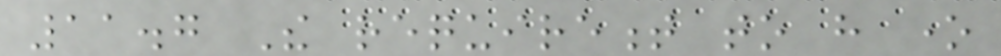11.7 The requirement to have one
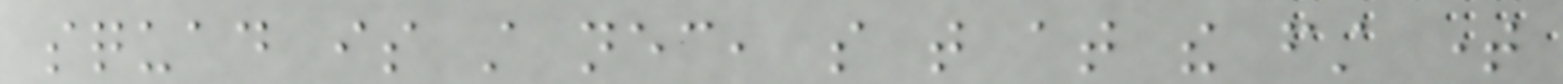squad is still necessary, so that at the first time
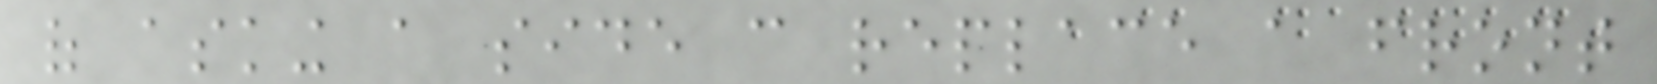of asking a side can replace a front
